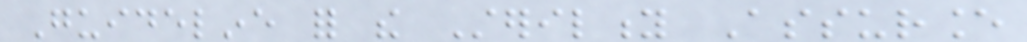Guideline for the Sterility Assurance
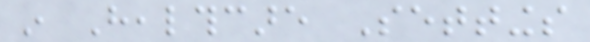in Healthcare Settings
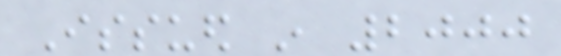Issued in 2000
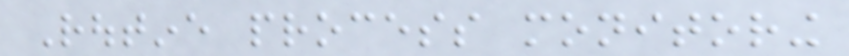Routine process monitoring
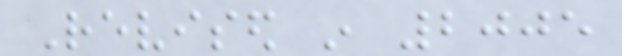Revised in 2005
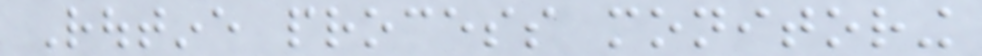Routine process monitoring
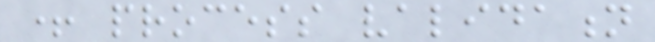+ process validation
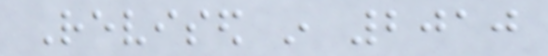Revised in 2010
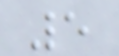5
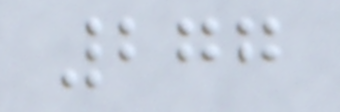277
